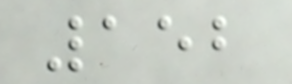152
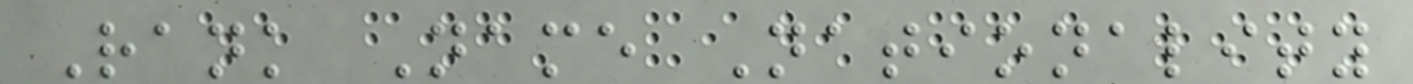Rank Name Nationality
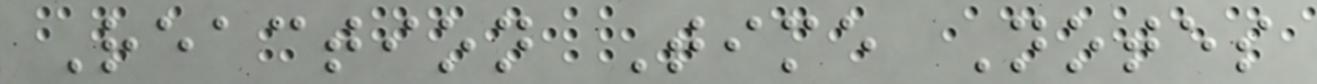Reaction Time Notes
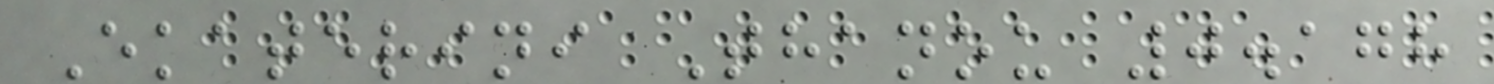Ekaterini Thanou 0.178
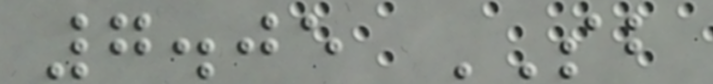7.05 SB
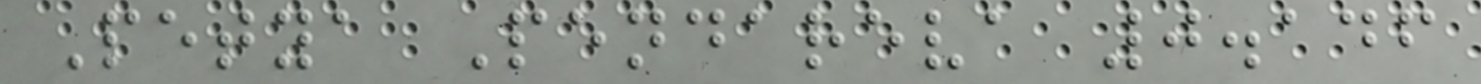Petya Pendareva 0.146
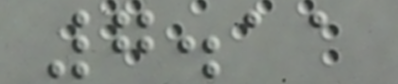7.11
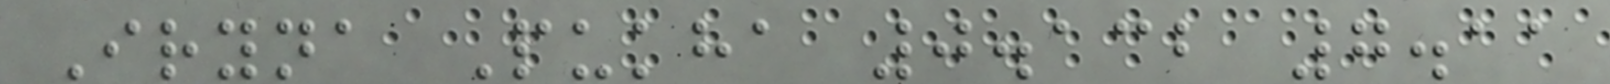Iryna Pukha 0.132 7.11
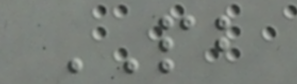PB
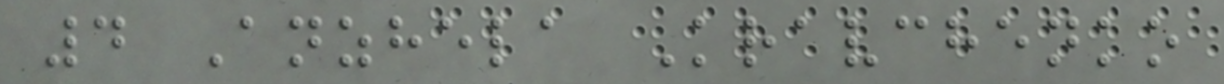4 Anzhela Kravchenko
